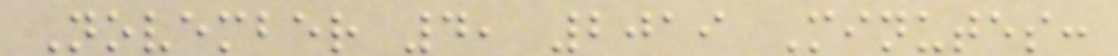November 4, 2019 Minutes:
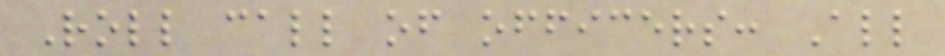Roll call of officers: All
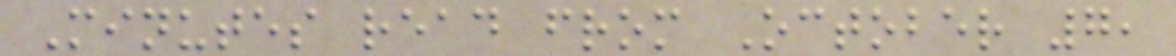Minutes read from October 7,
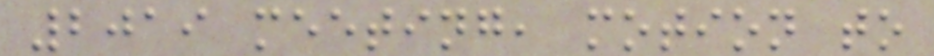2019 meeting, motion to
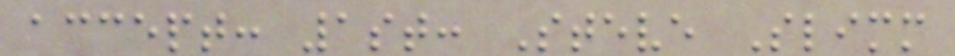accept: 1st: Steve Slimm
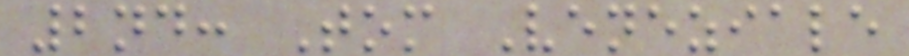2nd: Tom Veneziale
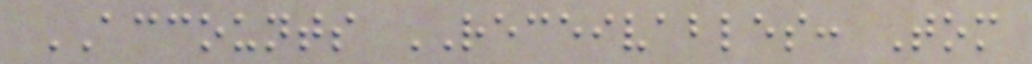ACCOUNTS RECEIVABLES: Tom
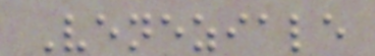Veneziale
